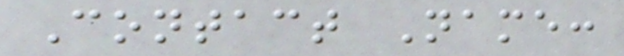Contact Name:
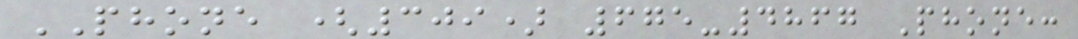PHONE (309) 675-4867 Phone:
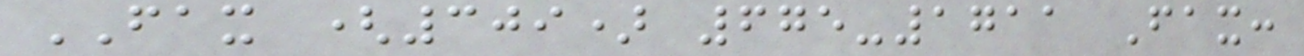FAX (309) 675-1711 Fax:
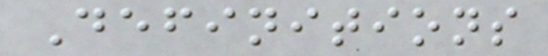Definitions
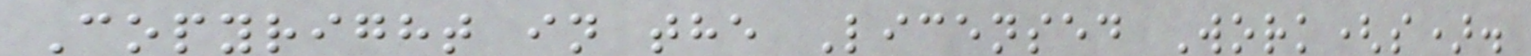Copyright in the Licensed Work(s).
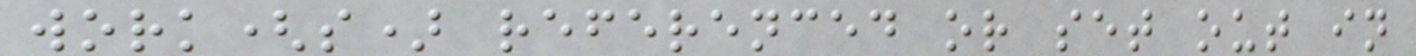work(s) referenced or set out in
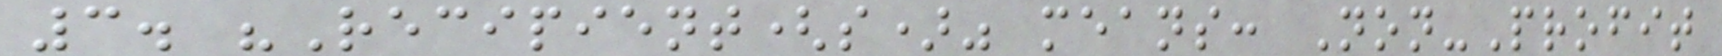3. "Recipient(s)" means: Non-Profit
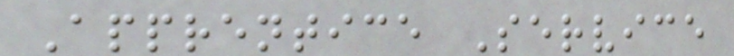Apprentice Service
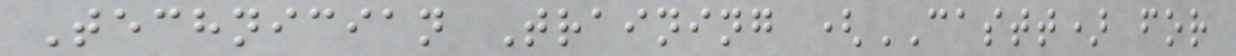Technician Training (CASTT) for
